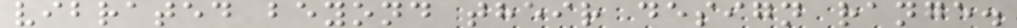vibrated beyond their design range.
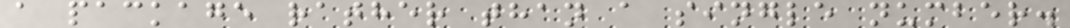a package rather than a single number.
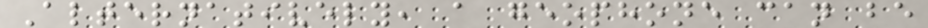Alternatively, a geophone can be
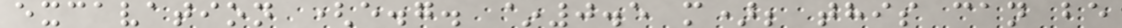excavation (e.g. ~0.5 m); this can be
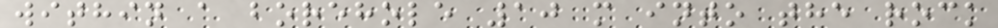within a borehole 10 m into the rock
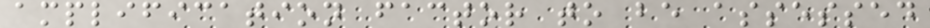amplification factor to be assessed
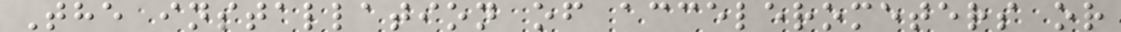The installation of accelerometers or
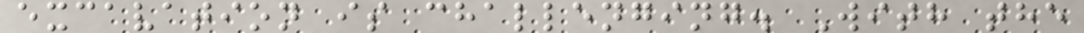excavation is challenging. With the
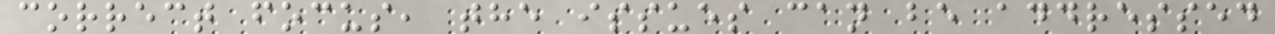correct focus, the issues can be addressed
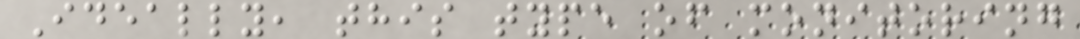Ideally, this type of monitoring
